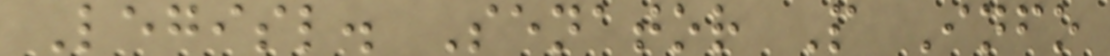Legisl. Senator P Info
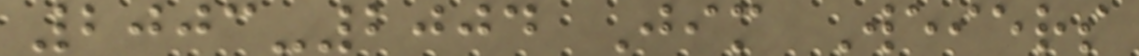2003-2004 Jim Weiers
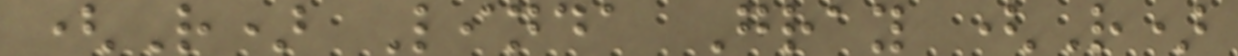(R) Linda Gray (R)
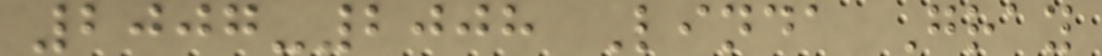2007-2008 Linda Gray
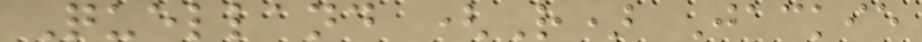Quelland (R) Jackie
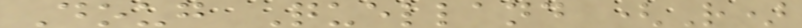Doug Quelland (R)
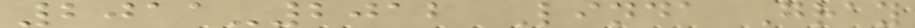2011-2012 Linda Gray
